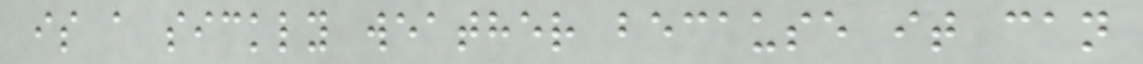is a sickly weather because it can
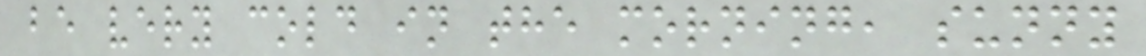be very cold in the morning, sunny
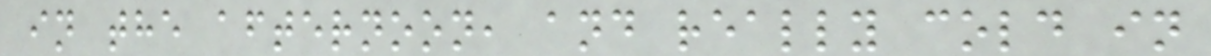in the afternoon, and really cold in
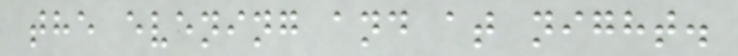the evening and at night.
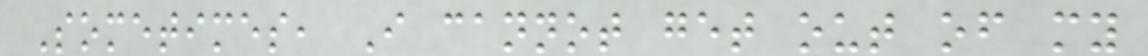Sometimes, I cannot get out of my
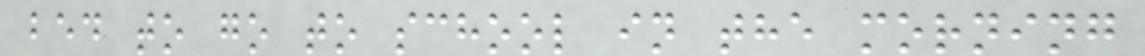bed to go to school in the morning
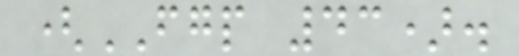(FGP 43).
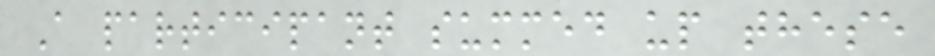A participant summed up these
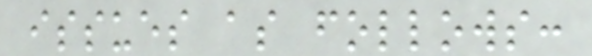issues as follows:
